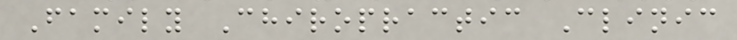Family Chiropractic Clinic
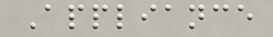Appliance
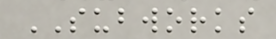SUBWORKS
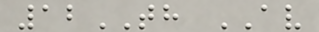12TH AV
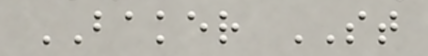BAKER ST
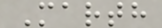Marth
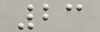23
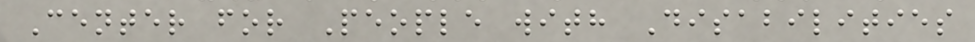Center for People with Disabilities
